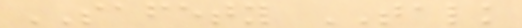SAFETY TALK
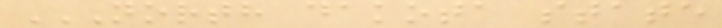NORTH DAKOTA STATE
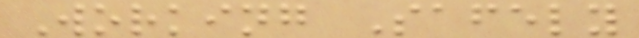Working Safely
